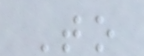To
